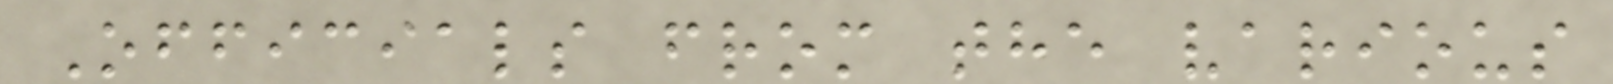Officials from the various
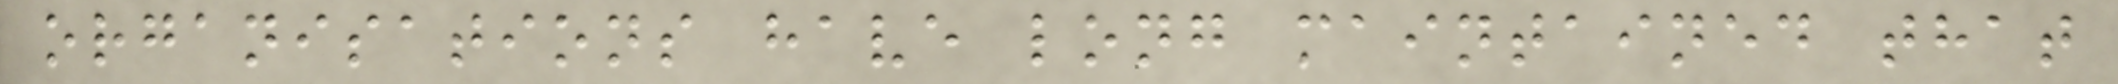organisations have long maintained that
